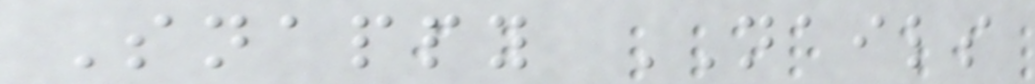Snappy NAILS
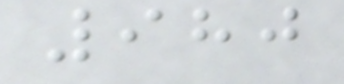980
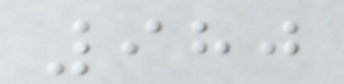980
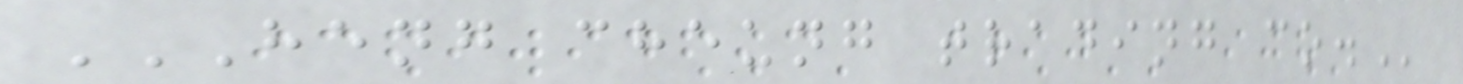HENG CHEUNG TRADING CO.
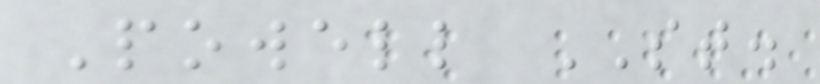Powell ST.
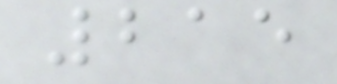215
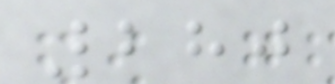280
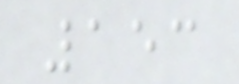153
